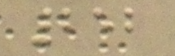252
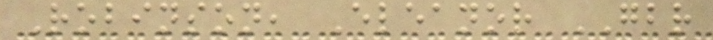Robinson, Eleanor GBR
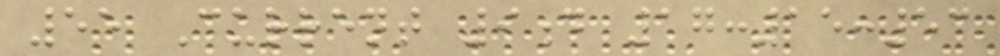55 Current 9d 17:15:53
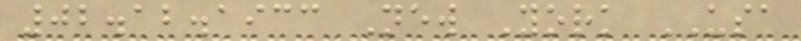02.12.1933 New York USA
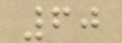60
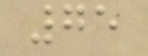75
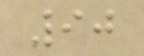90
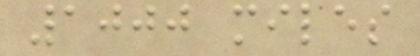1000 miles
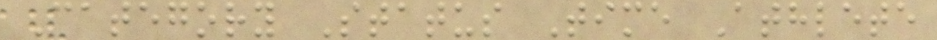Category Status Time Athlete
